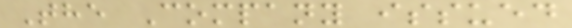The Company issued
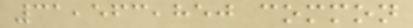31,563,850 common
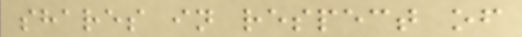shares in respect of
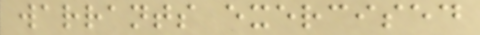warrants exercised
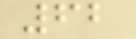62
